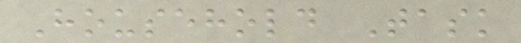Household Task
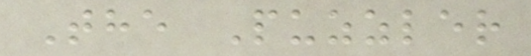The Puzzler
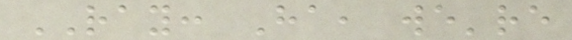RAY: Ha, we're
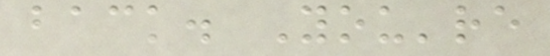back. You're
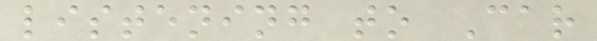listening to Car
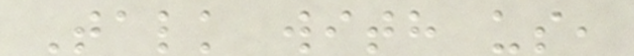Talk with us,
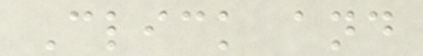Click and
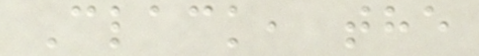Clack, the
